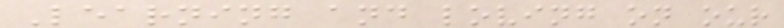Learning and loving on our
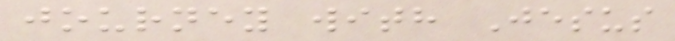journey with Jesus
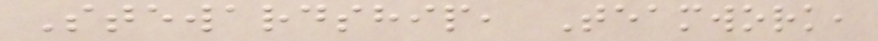Stewardship, Teamwork,
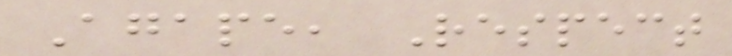Agape, Respect
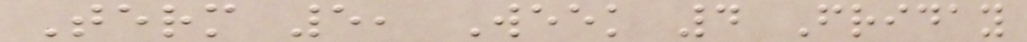Term 5, Week 4 Friday
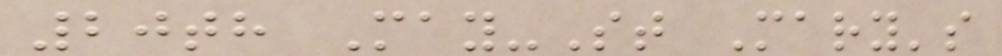20th May-St Mary's
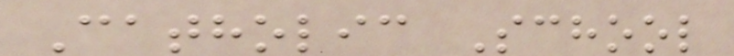Catholic School
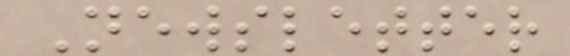Newsletter
